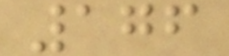176
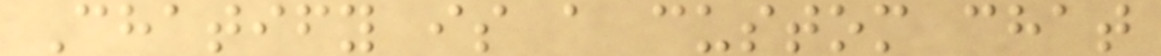Chatify is a custom chat
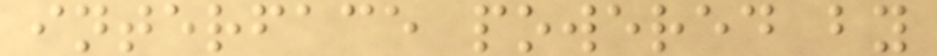interface powered by
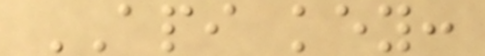API key:
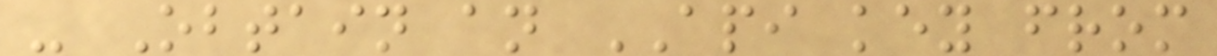- Obtain an API key from
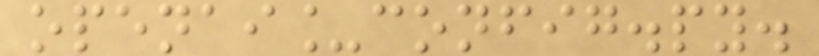openai_config.py.
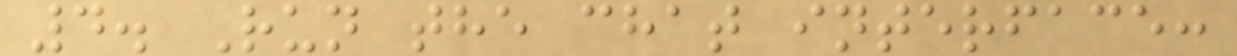4. Run the chat interface:
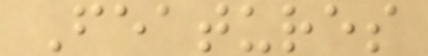Features
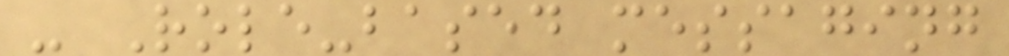- Role-based messaging
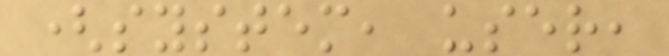(system, user,
